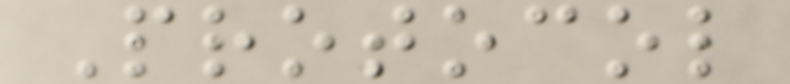Protocol
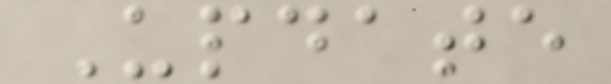Update
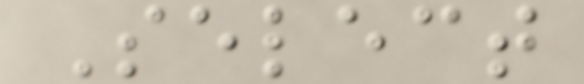Select
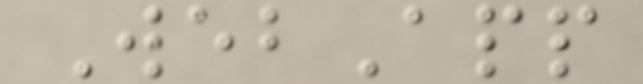WebApp
